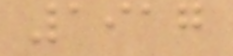1917
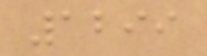1299
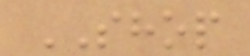SHOP
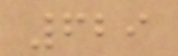629
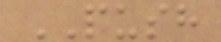PUSH
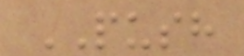PUSH
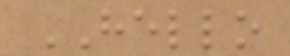HELLO
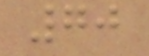70
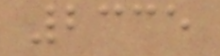2335
